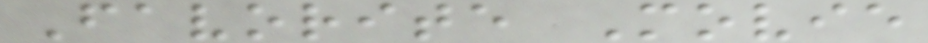Favorite Movie
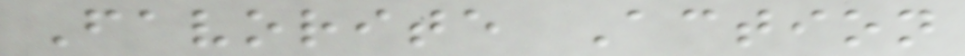Favorite Action
